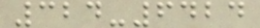324-6424
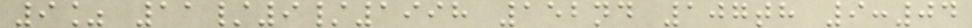9% 11/9/1998 152nd 107th 9:04
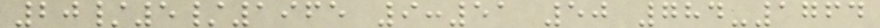20/5/1965 9:51 50 784-1764
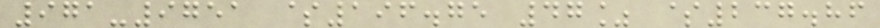971-9751 $196.75 47% $237.86
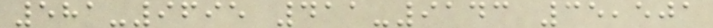581-9695 411-9143 35,501
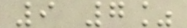9 7%
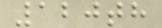120th
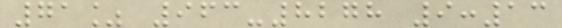71% 963-8278 9:13
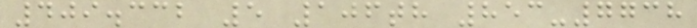409.332 5 106th 853-7738
